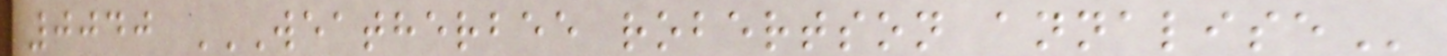0040 WEATHERBEE ROBERTSON ANNALISE
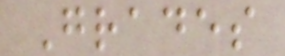Grades
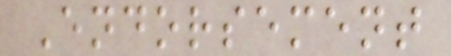Endorsement
